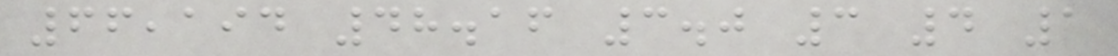66,194 48.16 3.0 3 4 1
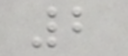2
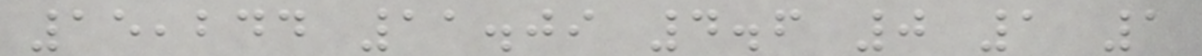15,244 11.09 4.6 0 1 1
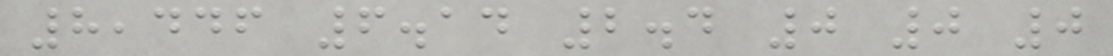8,446 6.14 2.4 0 0 0
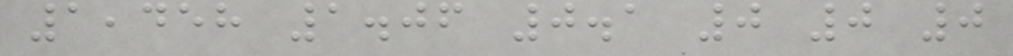1,458 1.06 0.1 0 0 0
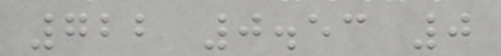722 0.53 0
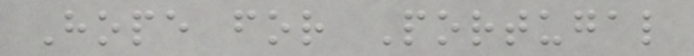Hope for Portugal
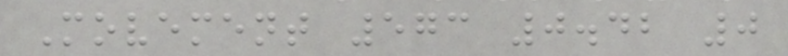Movement 573 0.42 0
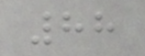88
